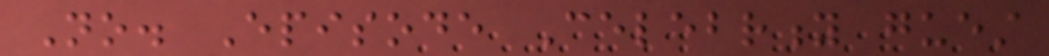No. Episode Celebrity guest
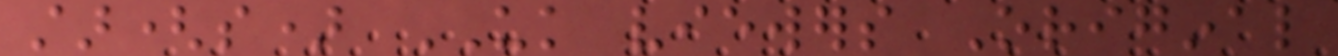star(s) UK viewers Original
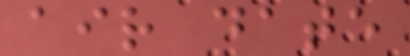air date
